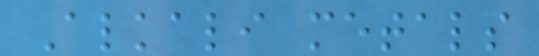Alkali metals
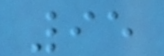95
